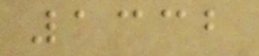1332
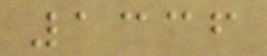1336
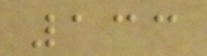133
